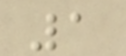1
